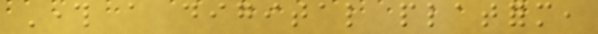Through a digital platform,
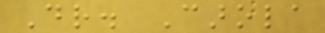Dr. Carola
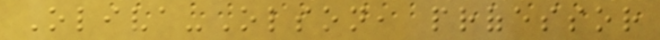Oliva-Olson, professor
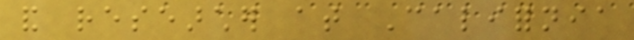and researcher at California
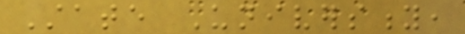State University,
